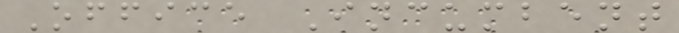Office Incumbent
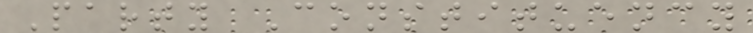Party Constituency
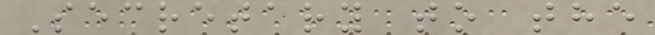Secretary to the
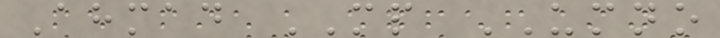Ahmad MP UMNO
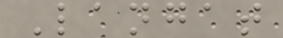Langat
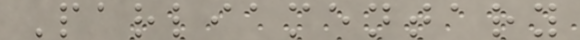Parliamentary
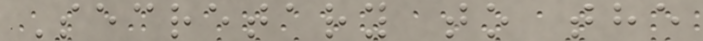Secretary to the
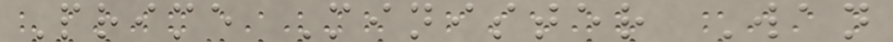Prime Minister Wan
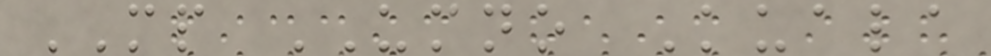MP UMNO Kuala
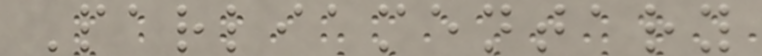Parliamentary
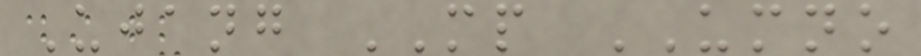Ujang MP UMNO
